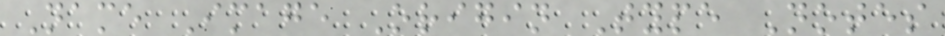Name Image Origin Type Notes
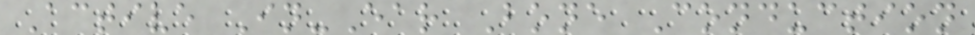Active In-Ear Bone Conduction
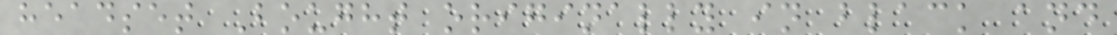headset Bought originally in black and
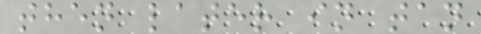then later in tan
